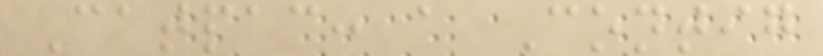Catpac: a Contig
